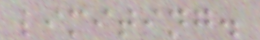limiting.
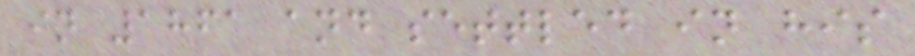in 1861 and settled in his
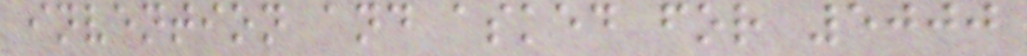invention and asked for 5000
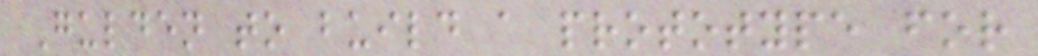Gulden to build a prototype for
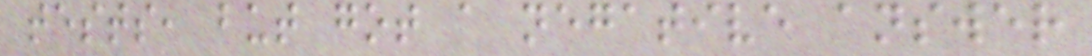tests, but got a negative answer
